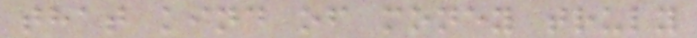that kind of money truly
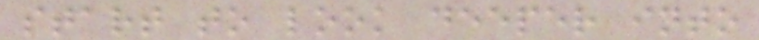start to look deeper into
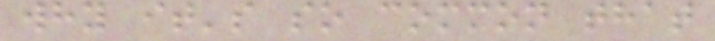why it's so common that
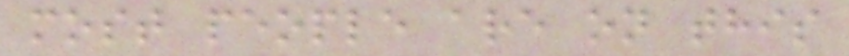most people are on this
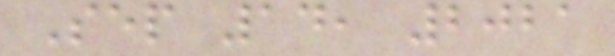Sep 14, 2021
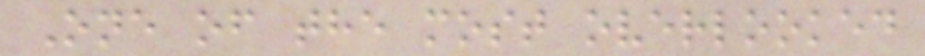One of the most overlooked
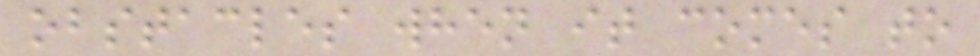obstacles when it comes to
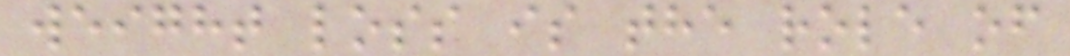weight loss is the role of
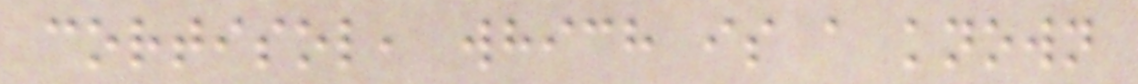cortisol, which is a known
